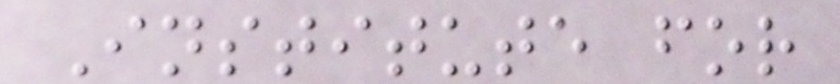Institute for
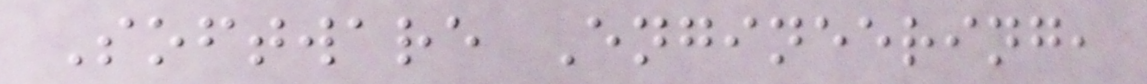Software Engineering,
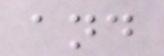and
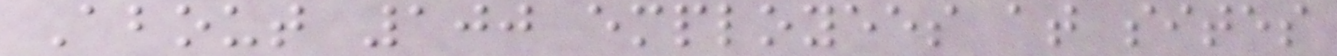About 100 employees at sites
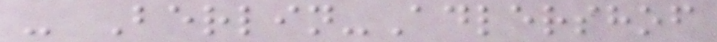- Berlin-Adlershof
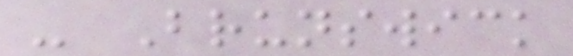- Brunswick
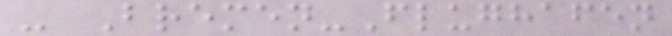- Bremen-Flughafen
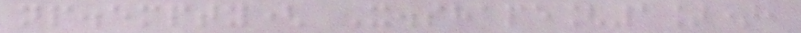np.empty( X.shape[1]),
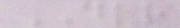DLR
